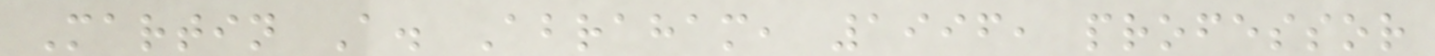Martin A. Abraham, 1996, professor
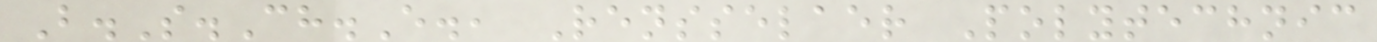B.S.Ch.E., Rensselaer Polytechnic
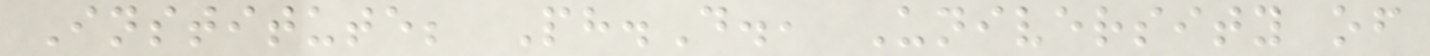Institute; Ph.D., University of
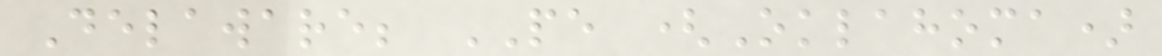Delaware; PE (Oklahoma)
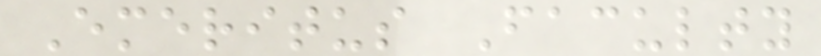Emeritus Faculty
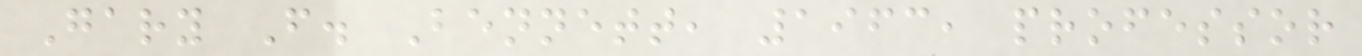Gary F. Bennett, 1963, professor
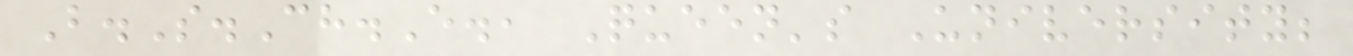B.S.Ch.E., Queen's University;
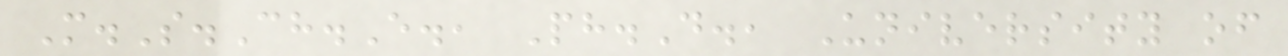M.S.Ch.E., Ph.D., University of
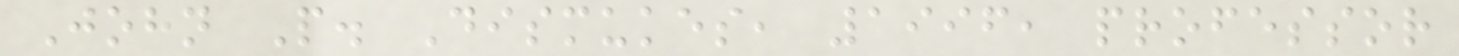John P. Dismukes, 1996, professor
